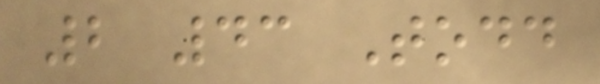2 43 Todd
